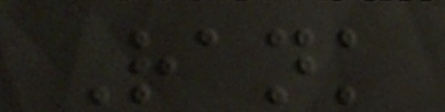Rank
